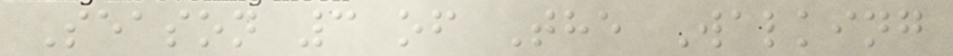Season 3 of The Walking
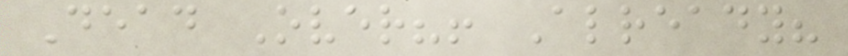Dead Over?! Already?
